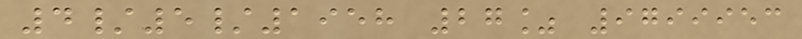4/5/1958 27% 9799953
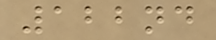122nd
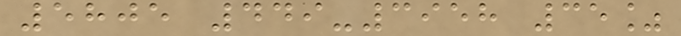5805 449-3958 35%
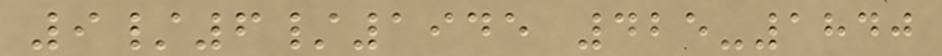9/6/1945 425-1840
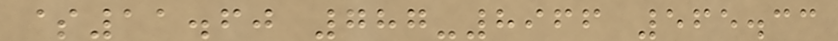$11.60 787-8966 565.33
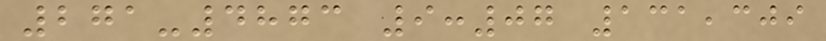271-4873 9:07 131,309
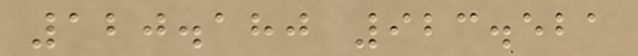120.180 923.521
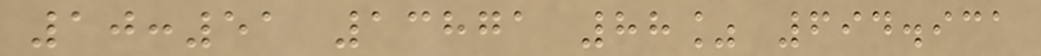10:51 13871 88% 694.931
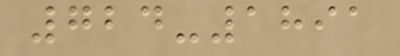724-1891
